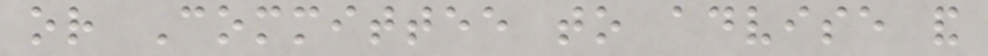or Committee to advise and
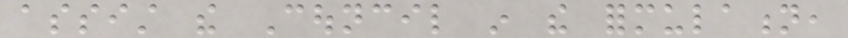assist the Council in the formulation,
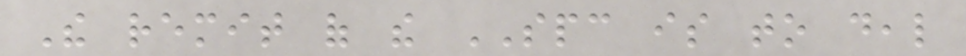The remit of the SPC is to deal
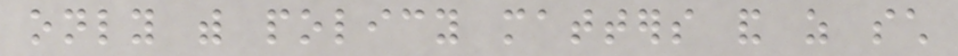only with policy matters and as such
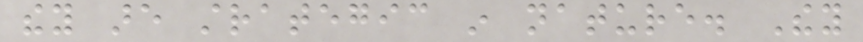they are strategic in nature. They
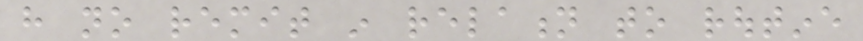have no remit in relation to routine
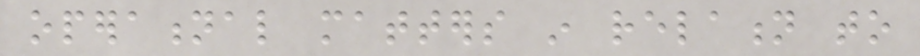operational matters in relation to
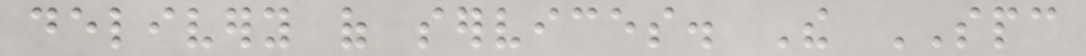delivery of services. The SPC
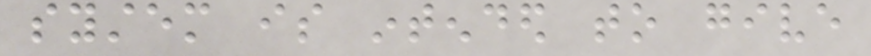system is intended to give
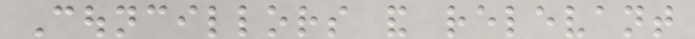Councillors and relevant
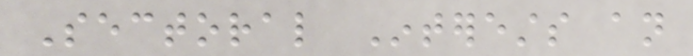Sectoral Interests an
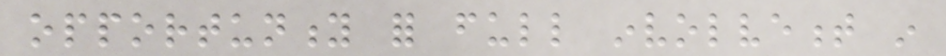opportunity for full involvement in
